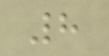8
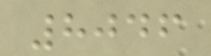8046
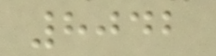8042
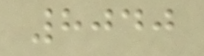8040
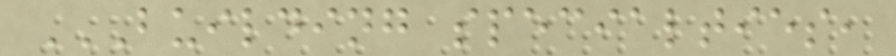BUILDING SPECIALTIES,
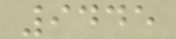9445
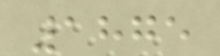1875
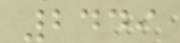2449
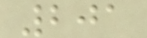201
